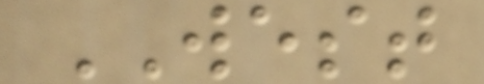WEST
